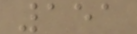151
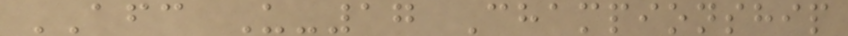AFC U-17 Championship
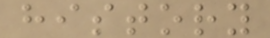history
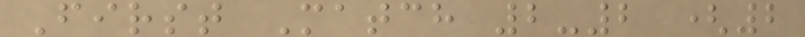First Match 2-2 (2
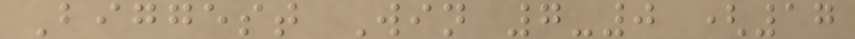Biggest Win 7-0 (17
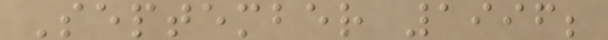September 1996;
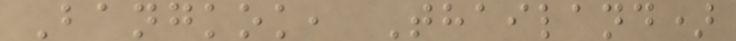Bangkok, Thailand)
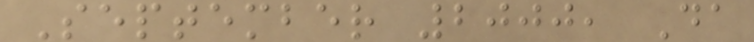September 2000, Da
